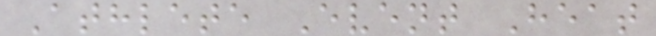Athlete Event Heat
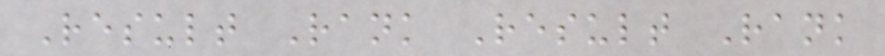Result Rank Result Rank
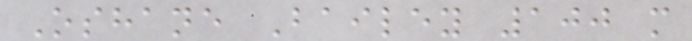Oshane Bailey 100 m
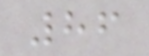86
